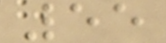55
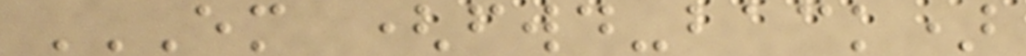EM (FWD-BACK)
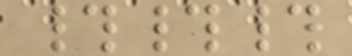###
